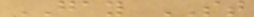GAY ST
